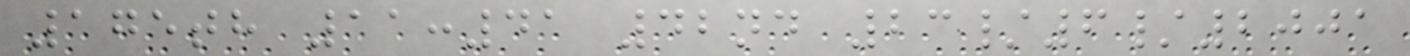175th 11:41 42nd 23/6/2001
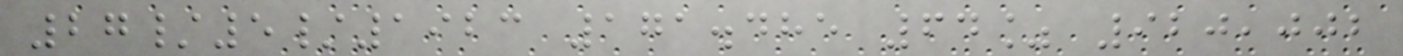27/5/1923 171.485 64% 920,002
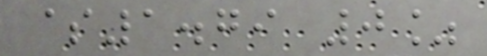$1.79 0%
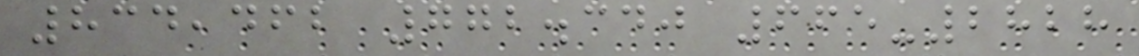834,462 772.340 665-2828
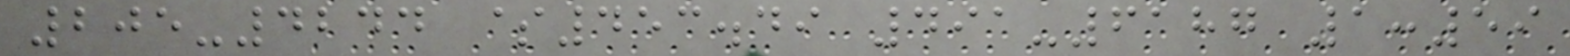205-4244 $453.49 491-6187 1:59
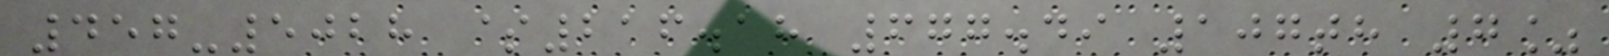457-5028 $216.18 677.49 107th 7%
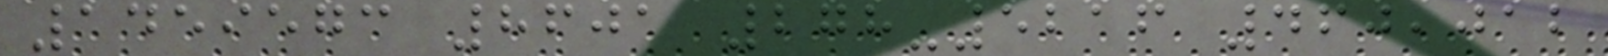1459573 8601 278-5216 460,012
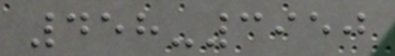458-3950
